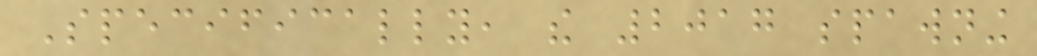Specifically, the 2017 spawning
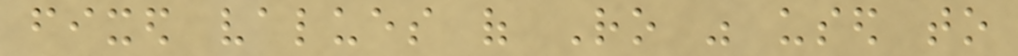fixed values of Ro was used to
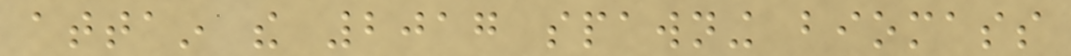attain the 2017 spawning biomass
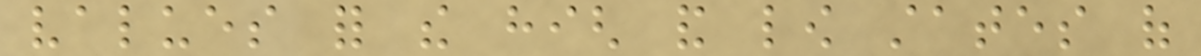values for the high and low states of
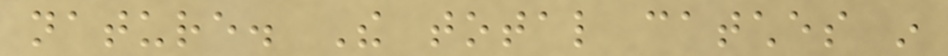nature. The total catches in
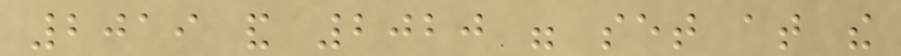2019 and 2020 were set at the
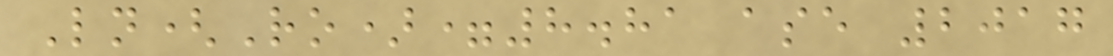Ln(Ro)=8.81 ase 2017
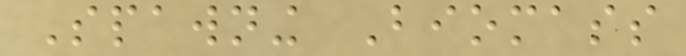Spawning Biomass
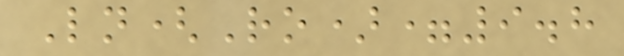Ln(Ro)=9.8
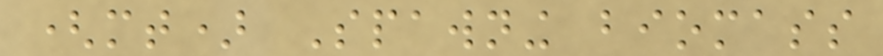(mt) Spawning biomass
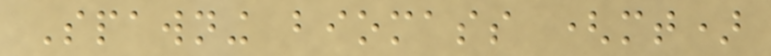Spawning biomass (mt)
